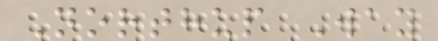Northup Way
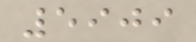5909
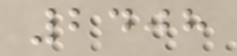2408
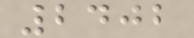2402
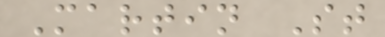Martin St
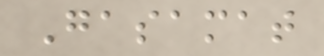Gasamat
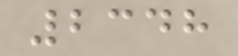2348
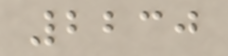2230
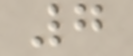7
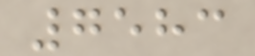7583
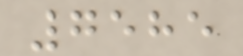7585
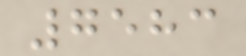7583
